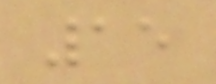15
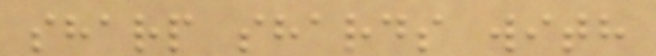sharp shards with
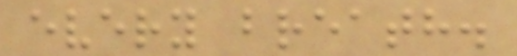every breath.
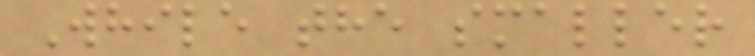While the smaller
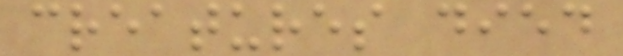creatures died
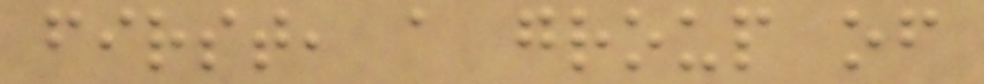first, a group of
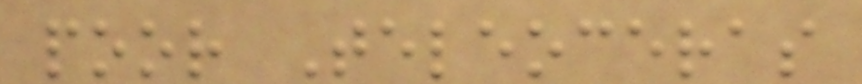poor Teleoceras
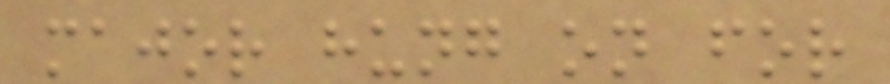major hung on for
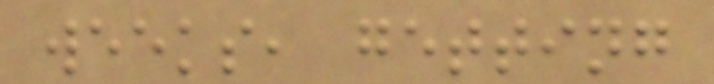weeks, getting
